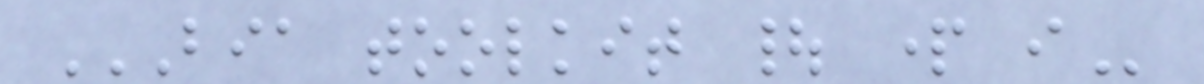BIA TOOLKIT | PART I
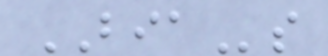BIAs
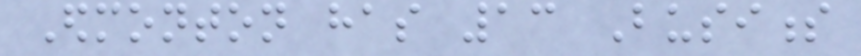Edmonton has 13 Business
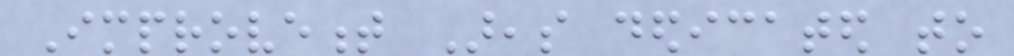Improvement Areas dedicated to
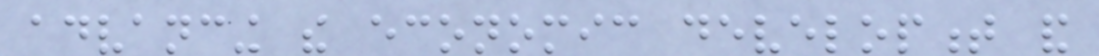advancing the economic development and
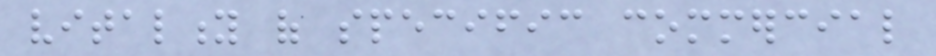vitality of specific commercial
